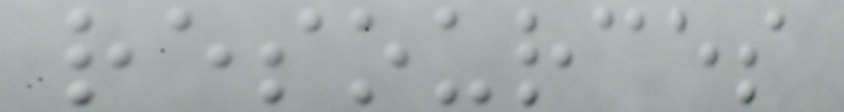resources
